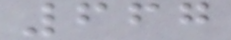667
